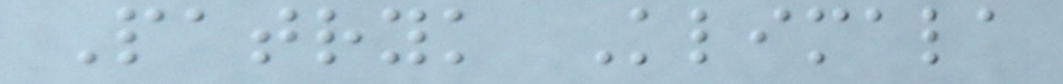Patryk Klimala
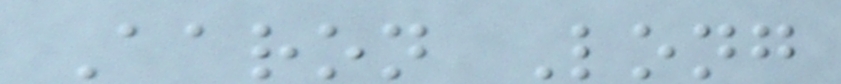Aaron Long
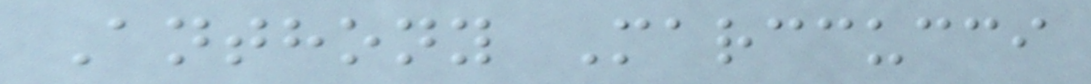Anthony Marccucci
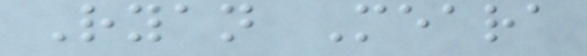Ryan Meara
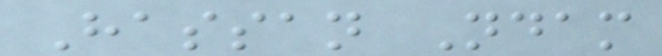Hassan Ndam
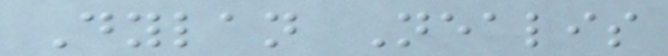Dylan Nealis
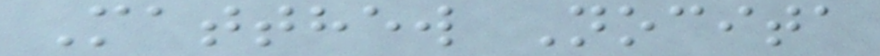Matthew Nocita
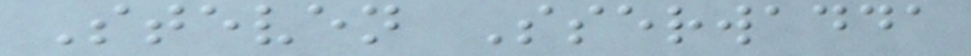Steven Sserwadda
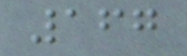167
